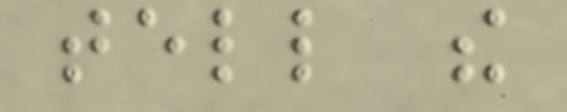tell the
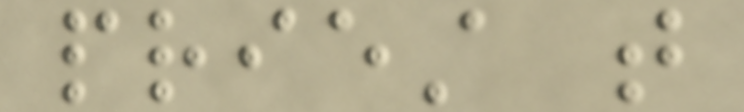priest that
